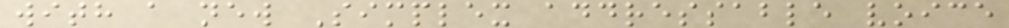with a new Simplex addressable voice
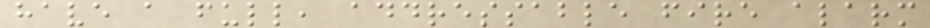have a full, addressable fire alarm
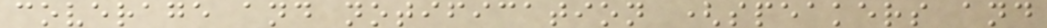coverage and notification (speakers and
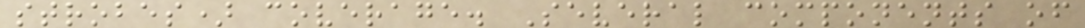strobes) coverage. Several components of
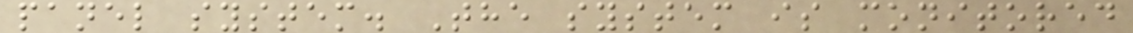panel system. The system is monitored
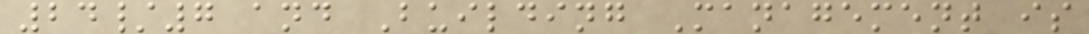24/7 and Building Management is
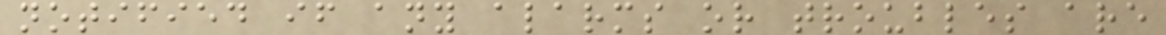notified if any alarms or troubles are
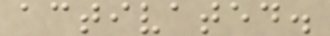activated.
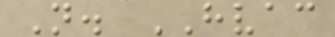N. HVAC
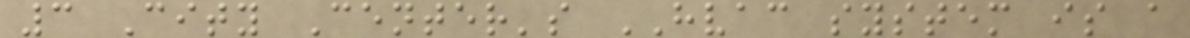3 City Center's HVAC system is a
